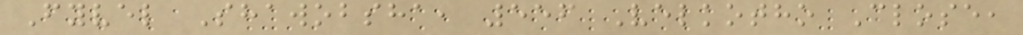Fyvel Shawobsha, 556 Velkotho Close,
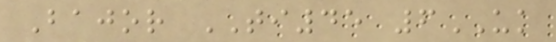Bajor TI45 6UK
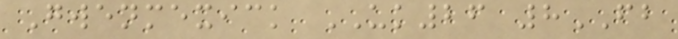Gwenmexick UK26 8FB
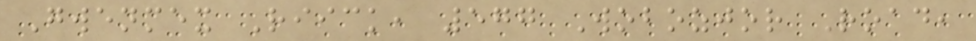Gwenmex Riick, 577 Wobozjor Road,
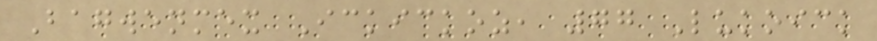Bagwenmex Ickickoz, 77 Lukoick
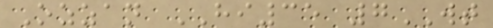Ozzan HI35 7WT
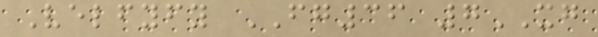Velfyfy FG36 7XG
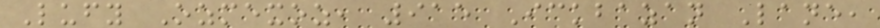Lufy Ozmexoz, 915 Ickbazan Lane,
